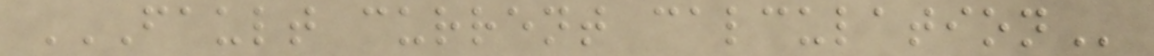FAULT CURRENT CALCULATION
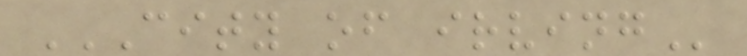CITY OF IRVING
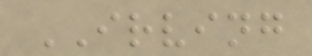IRVING
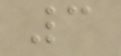3
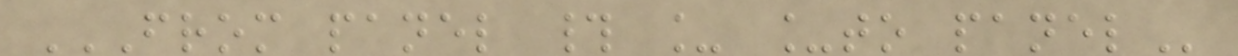FROM PANEL # _ _TO PANEL
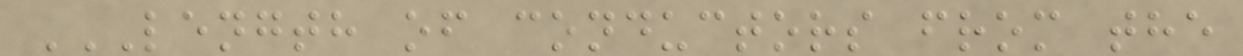LENGTH OF CONDUCTORS FROM THE
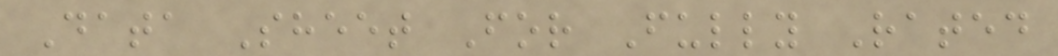Data Sheet For Fully Rated
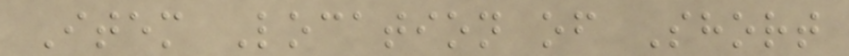Item Location of Short
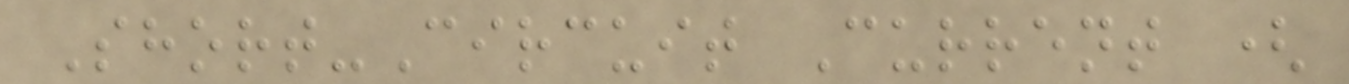Short-Circuit Current (
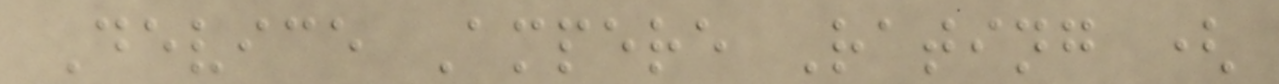Device Ampere Rating (
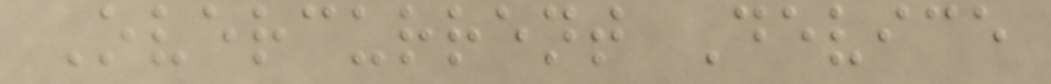Overcurrent Device
